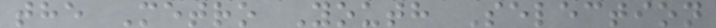the Metro Youth Selection
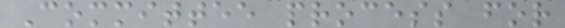Committee process for
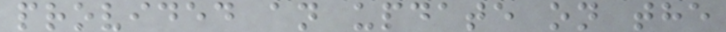provided an update on the
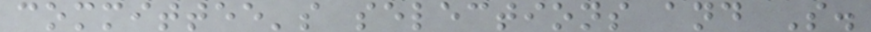committee's selections and S.
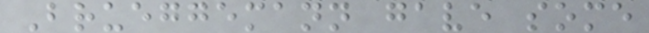Brueggemann gave some
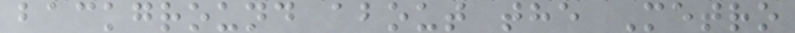background about the Metro
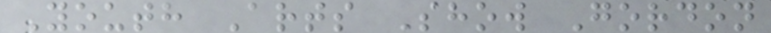Youth Arts Show Gordon
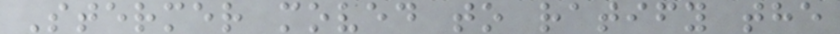Stermer moved to ratify the
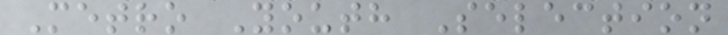Metro Youth Selection
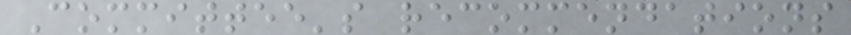Committee's recommendations
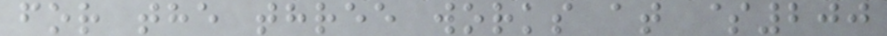for the three works at $200
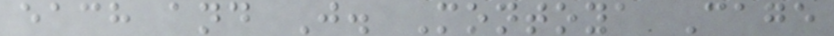each and J. Montoya Cage
